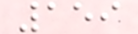159
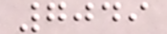7049
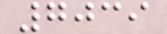7039
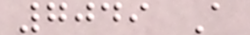7049 A
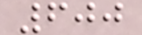600
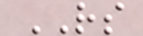RS
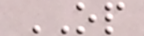OP
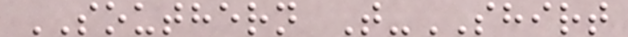SOUTHERN T-SHIRT
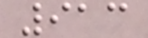913
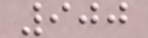900
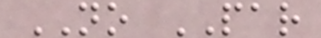NO PAR
